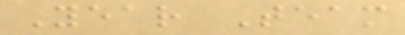Year Team
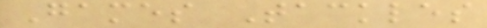Games Tackles
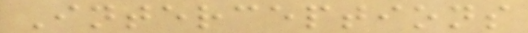Interceptions
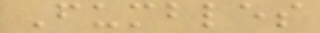Fumbles
